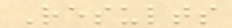Results
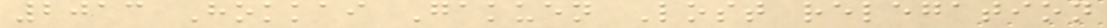2013 Hokkai Gakuen Lost relegation
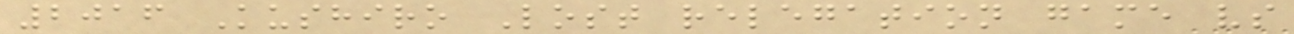2016 Kushiro Lost relegation game vs
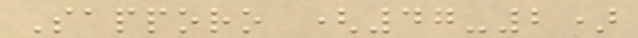Sapporo (47-2)
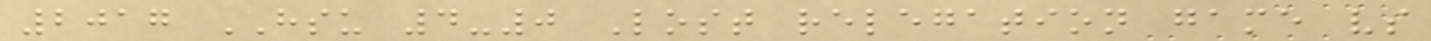2017 HSU 4-0 Lost relegation game vs
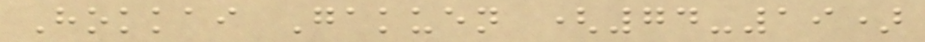Hokkai Gakuen (74-19)
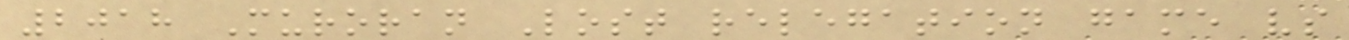2018 Muroran Lost relegation game vs
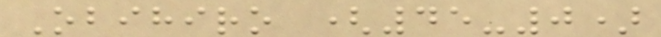Obihiro (45-0)
